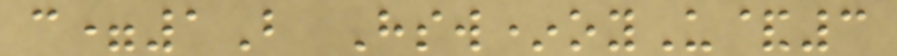c=1B Hsw*oyU&3
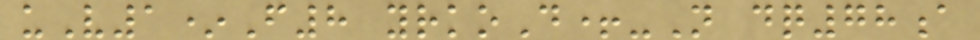uV1*F8 yrkoD+-N dq78a
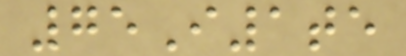75I1te
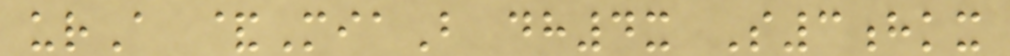urA &MiaB dh4x S3hkx
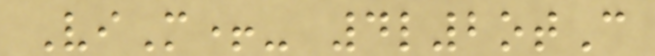ViM+- 4l2otC
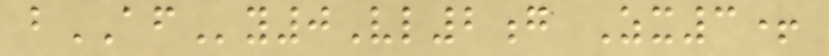bAFy0Vl2g Zx3+
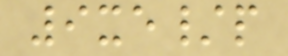9xe/p
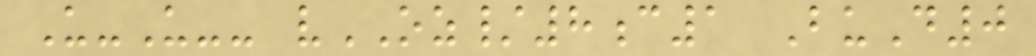U-U-- vOZ/8c1 BuD0
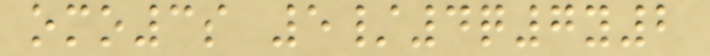omo3s 5/4q7y2
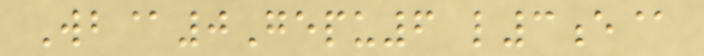Wb@0Gepu6 l3e@
